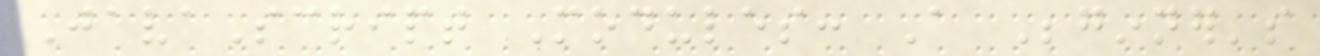JavaScript Modules: A Beginner's
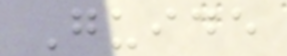Guide
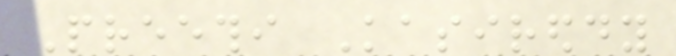Preethi Kasireddy
